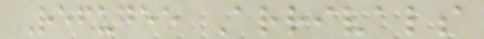Refugee Arrivals
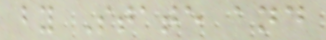by State and
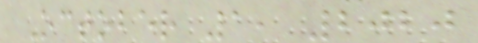October 1, 2020
